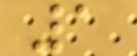1
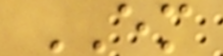EM
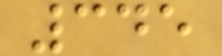345
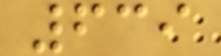639
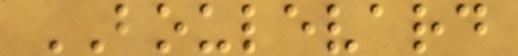BOULEVARD
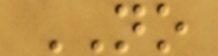NO
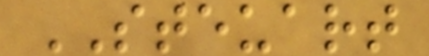STEUART
